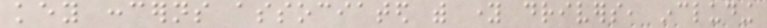key concerns associated with young drivers, including
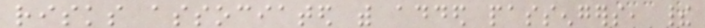risks associated with added passengers, their
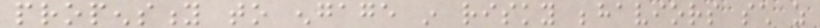propensity to engage in risky behaviors such as
